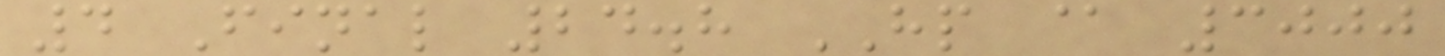4 Final 24.8 HP @ 3000
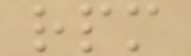rpm
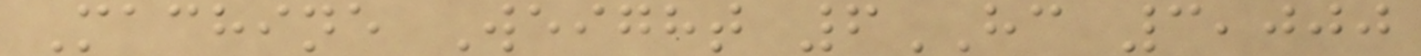Machine Weight 6HC 3,000
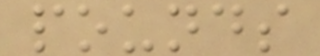pounds
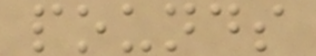pounds
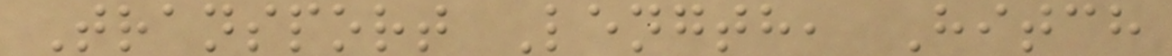Transport Length, Hitch
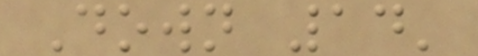Down 14'
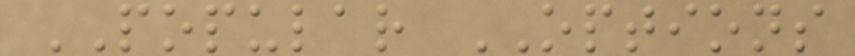POPULAR OPTIONS
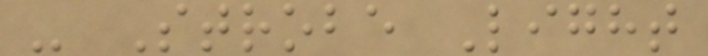- Strobe Light
